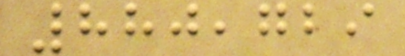880,729
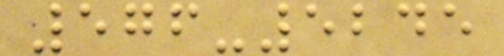576-5245
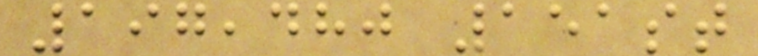197,480 151st
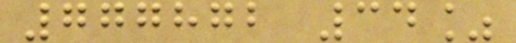777872 34%
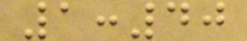1:40
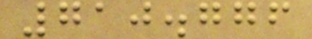710.776
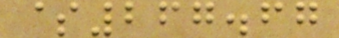$267.67
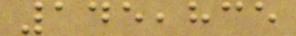145,835
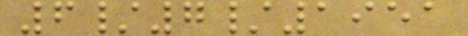6/7/1951
